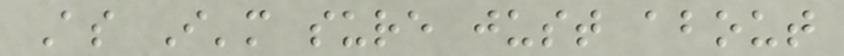As I'm sure just about
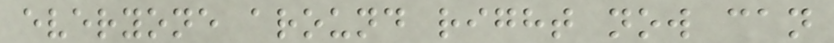everyone around right now can
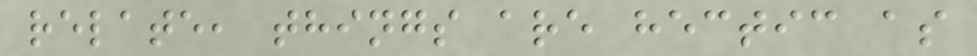relate, things are hectic as
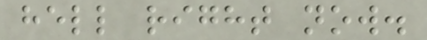hell right now.
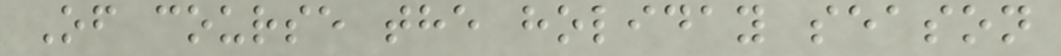Of course the holiday season
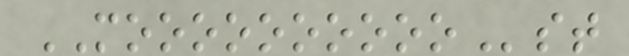MOOOOOOOOOOst
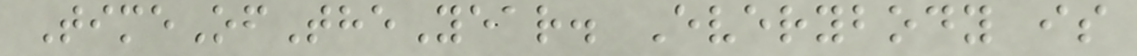TimeOfTheYear. Everybody is
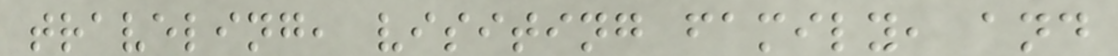traveling, visiting family, and
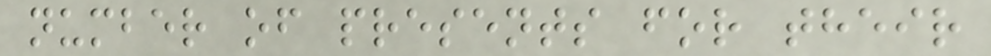number of presents for their
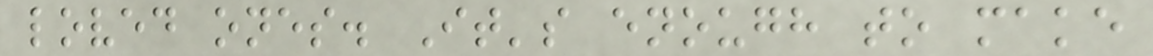loved ones. It's enough to make
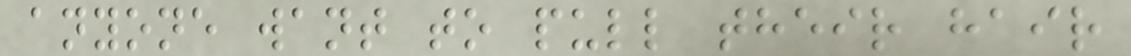anyone want to pull their hair
